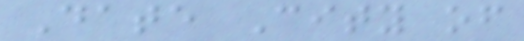Date City of
